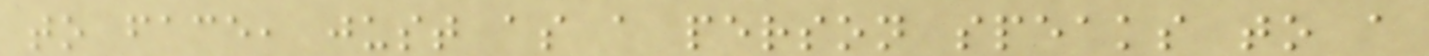to face, just as a person speaks to a
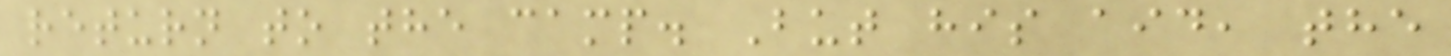return to the camp. But his aid, the
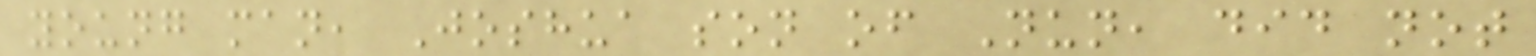young man, Joshua son of Nun, did not
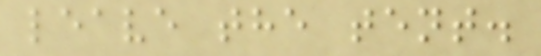leave the tent.
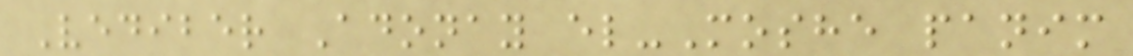Vediber Adonay el-Moshe panim
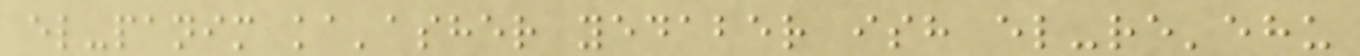el-panim ka'asher yedaber ish el-re'ehu
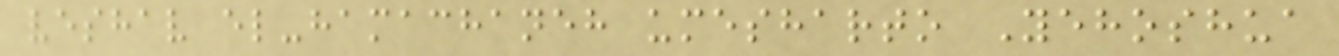veshav el-hamachaneh umesharto Yehoshua
